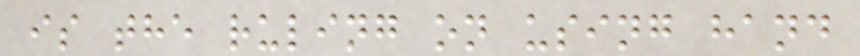is the ruling on using hand
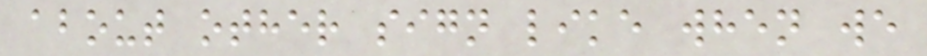about other sign like when we
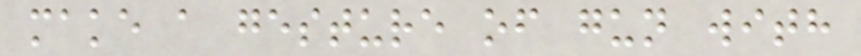make a gesture of gun with
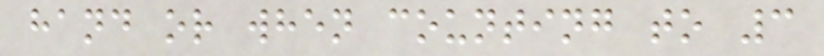hand or when counting to 3
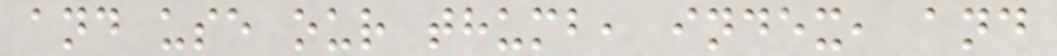and use our thumb, index, and
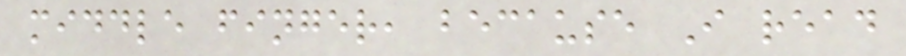middle finger, because I read
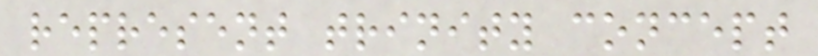represent trinity concept
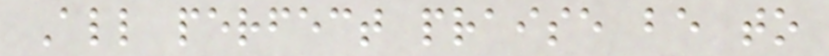All perfect praise be to
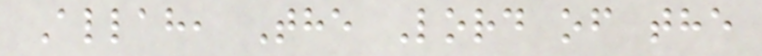Allah, The Lord of the
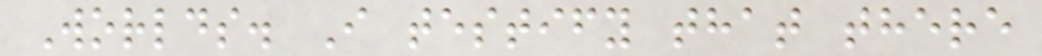Worlds. I testify that there
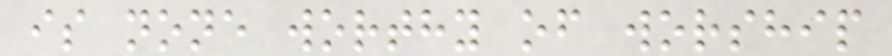is none worthy of worship
